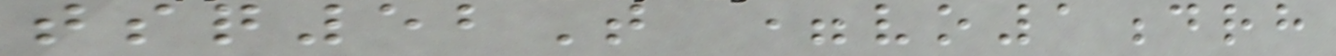tsq52T =vo1drh
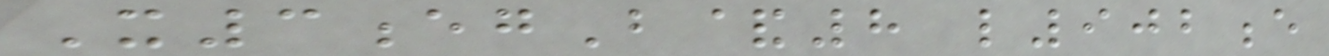X3egB&8 l902e
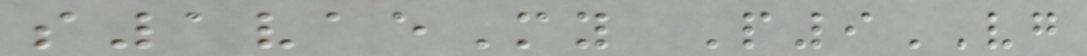s1vaeMy P9VG
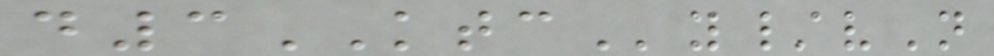d3KTCy/vN
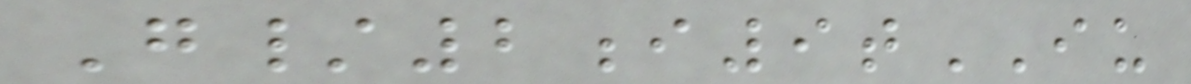G/2i9tIU
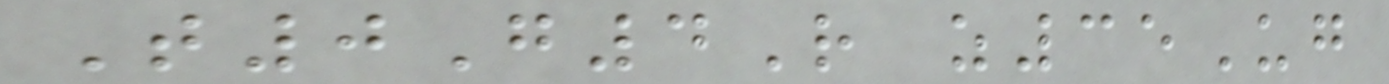T0G4R z35Ug
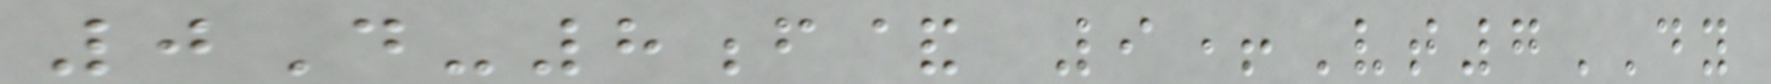0D-8f& 9+Vt7DY
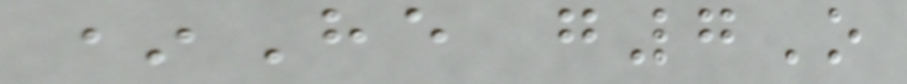*He g7O
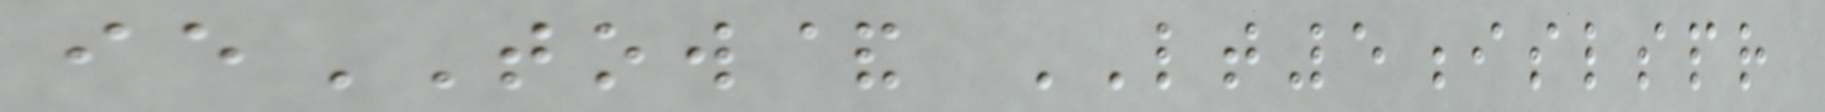ieTOW& LT5islspr
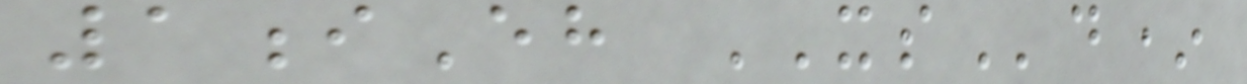1iEh XSd*
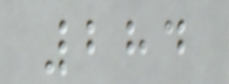284
